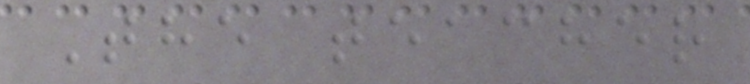The teacher
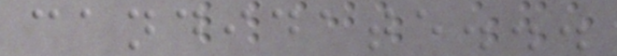candidate...
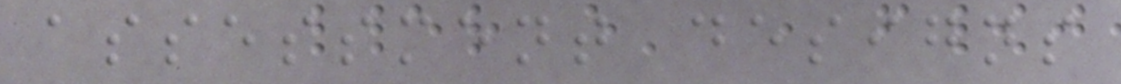assessment designs
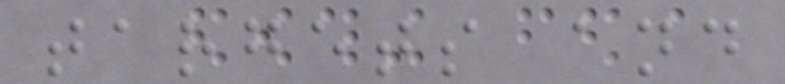targets and
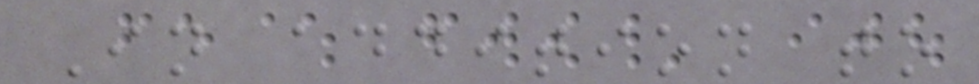In addition to
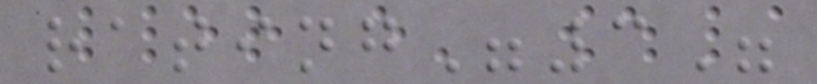rating"3"
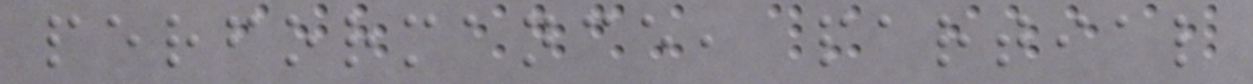performance, partial
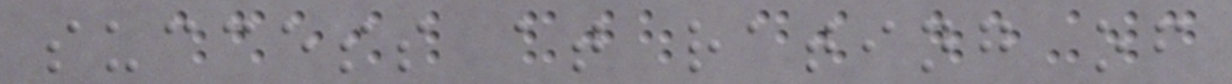success at rating of
